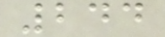244
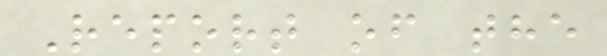Report of the
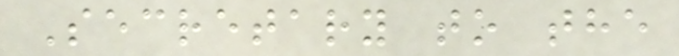Secretary to the
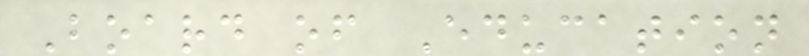Board of Education
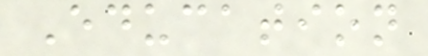Education
